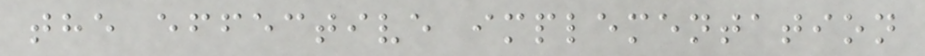the effective implementation
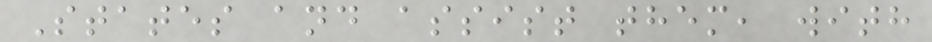States and assist them, with
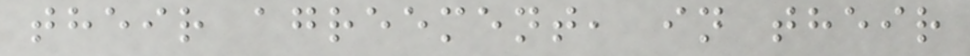their agreement, in their
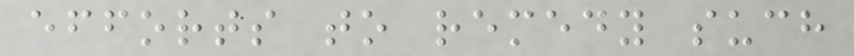efforts to remedy such
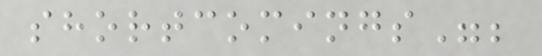shortcomings";
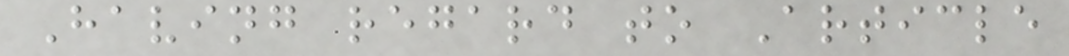Having regard to Article
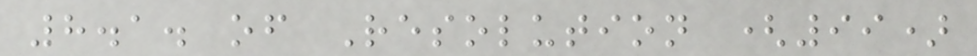8.1. of Resolution (99)
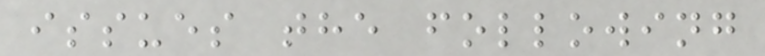issues the following
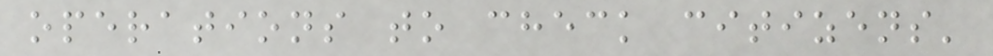operations to check citizens'
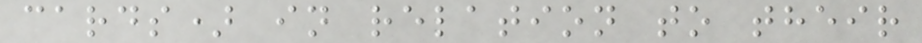cards) in relation to their
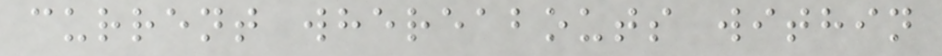current whereabouts within
